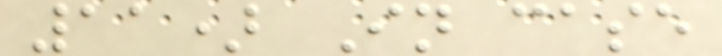11) In case
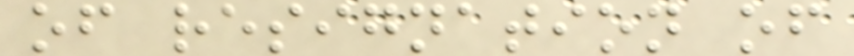of resignation of
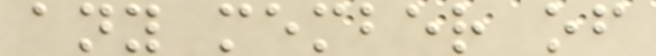any member of
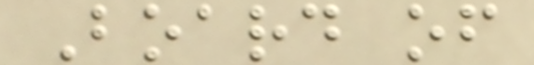Board of
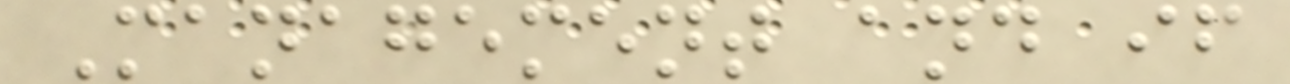Management and if
